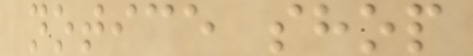notice shop
